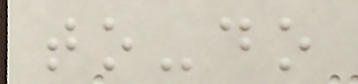to-do
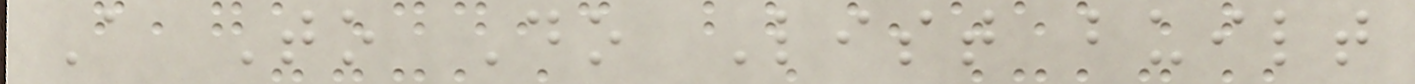A To Do List built
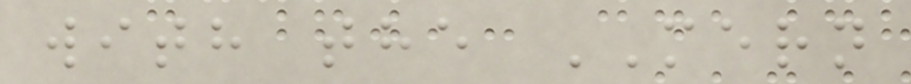with the MERN
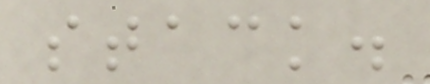stack.
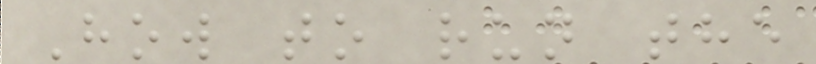How to run the
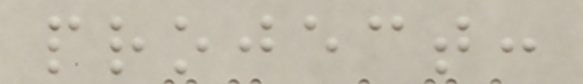project:
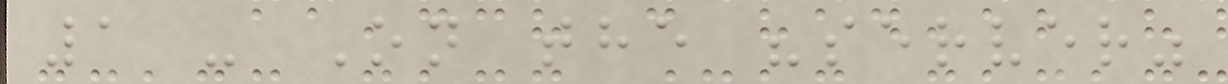1 - On the "server"
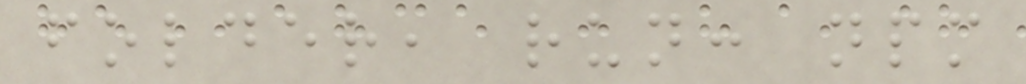folder, run: npm
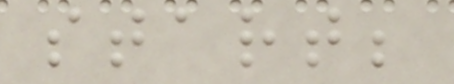start;
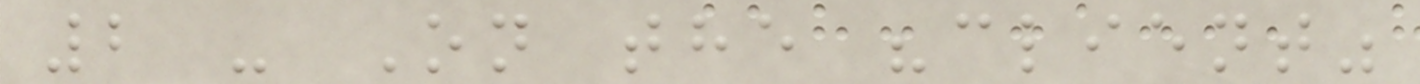2 - On the "client"
